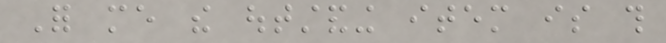For me the outstanding item is this
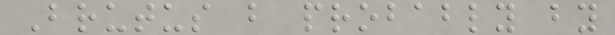Brutus but probably by
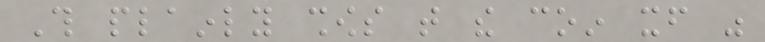This plainly shows that the coin itself was
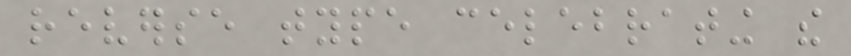reverse type celebrating the
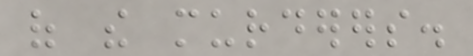of the murderers.
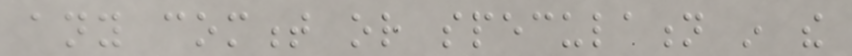any comment or speculation in the
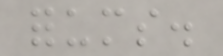forums.
